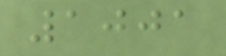1001
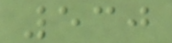530
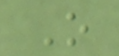O
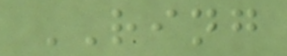RING
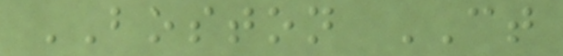BOSTON CT
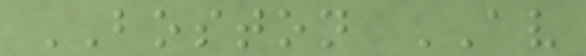BOSTON AV
